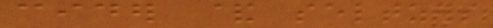cider & seltzers
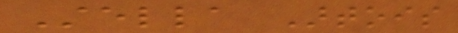Stella Artois
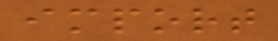import
